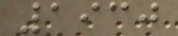1930
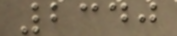2340
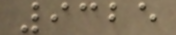9325
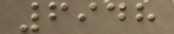6948
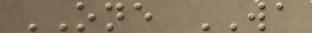ONE WA
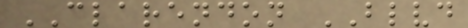CLARENDON BLVD
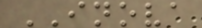INOVA
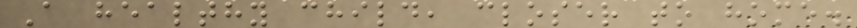A healthy child, closer to home.
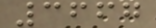3667
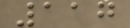117
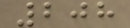208
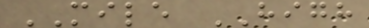MILE HIGH
